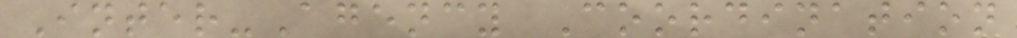Inter-Agency Coordination
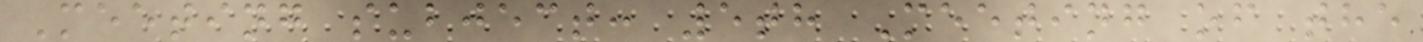Meeting subject: 5th Meeting of the
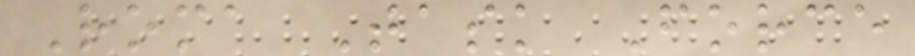Roma Task Force
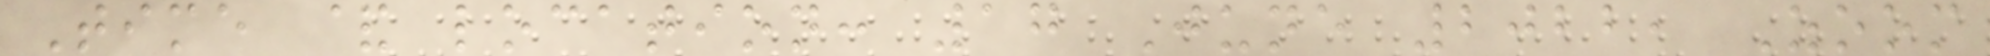Time & location: 17 June 2022, Zoom
